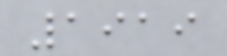1919
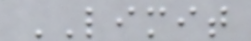LIMIT
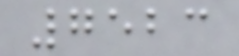7523
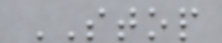STOP
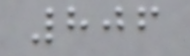806
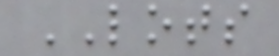LOTS
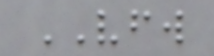VFW
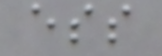ess
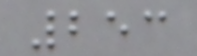253
